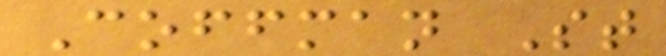Coffman St
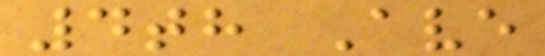4th Ave
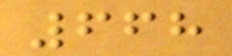668
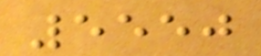5550
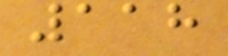118
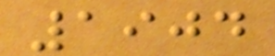1904
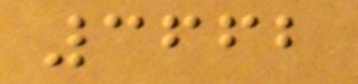3662
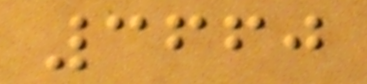3660
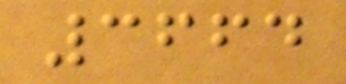3664
